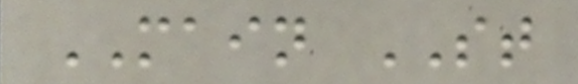MAIN ST
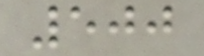500
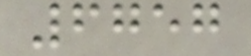6757
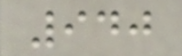940
